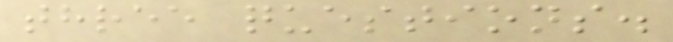three questions.
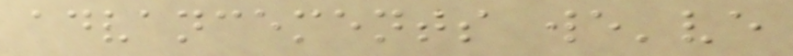advancements we've
